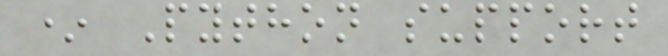* Python support
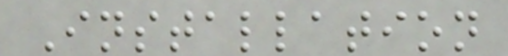Installation
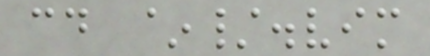cd ~/.vim
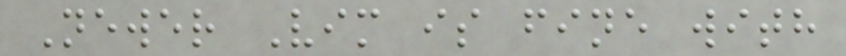Newer Vim is fine with
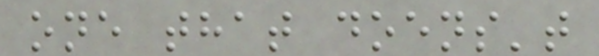one that doens't
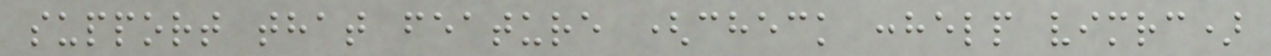support that feature (check :help vimrc)
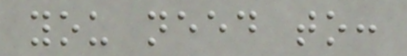you need to:
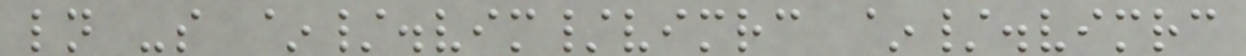ln -s ~/.vim/vimrc ~/.vimrc
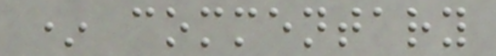* commentary
